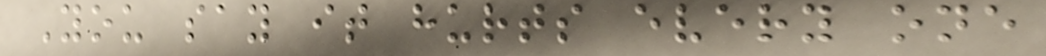You say it hurts every one
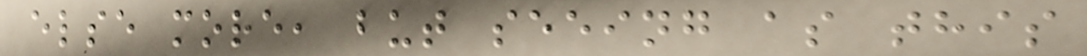else more, but seeing as this
